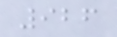926
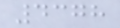4378
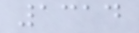1314
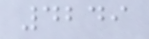4249
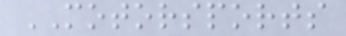MOTORSPORTS
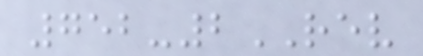752-2REV
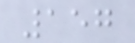157
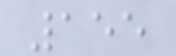155
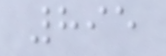895
